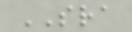SRA
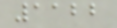1122
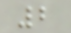2
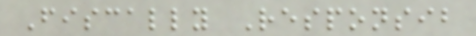Fiscally Responsib
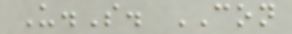U.S. CON
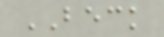BECK
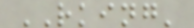RKING'
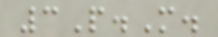3P.M.
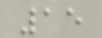15
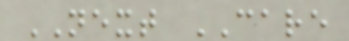NEXT CARE
